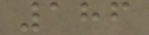186
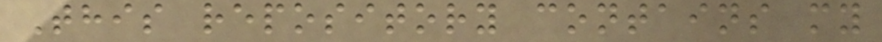This repository contains my
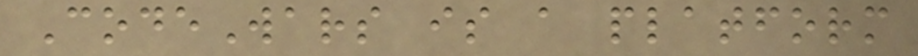CodeWars is a platform
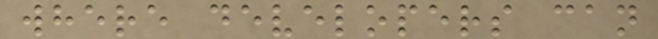where developers can
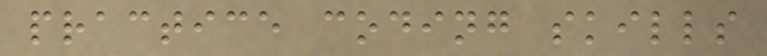practice coding skills
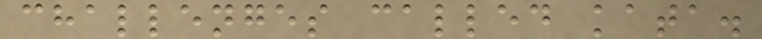challenges called kata.
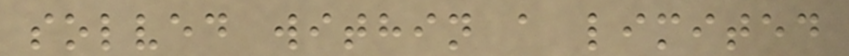solved within a limited
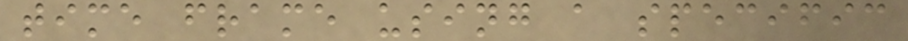time frame using a specific
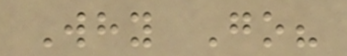Why Go?
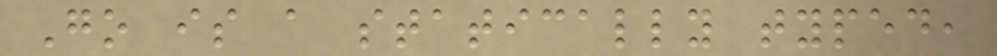Go is a statically typed,
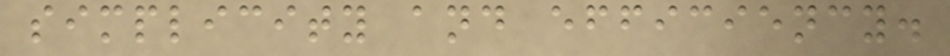simplicity and efficiency.
